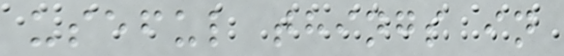useful things in
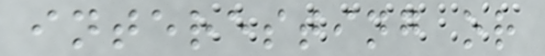interesting or
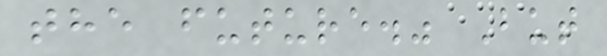the future." But
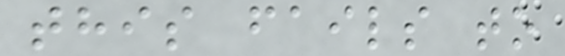this fails to
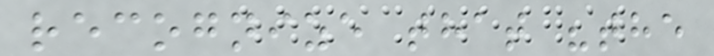recognize that "the
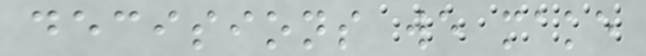decisions we make
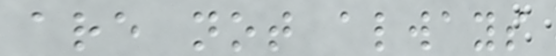are not always
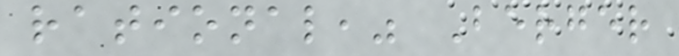rational," Berger
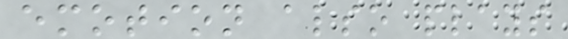emotion also plays
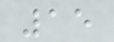15
